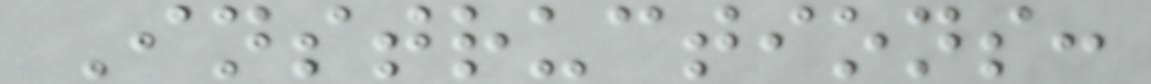Instructions:
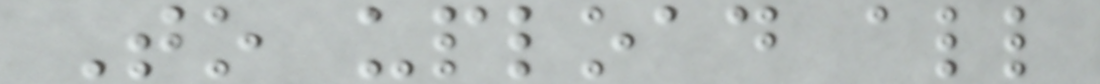To upload all
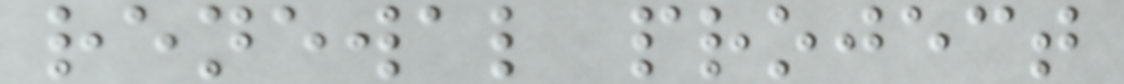renewal project
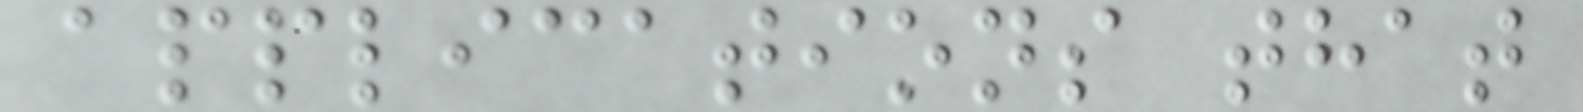applications that
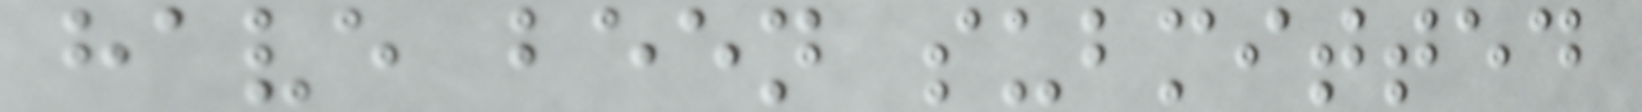have been submitted
